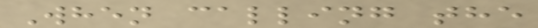When calling the
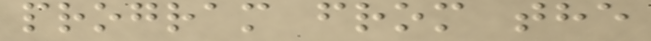program from the
